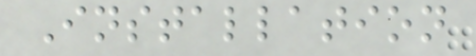Installation
